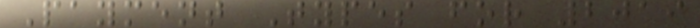Payment Types for 2019
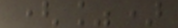(%)
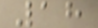18
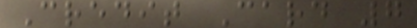Credit Card 7
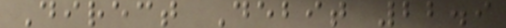Direct Debit 22.9
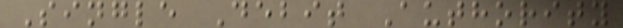Single Debit Authority
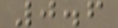0.6
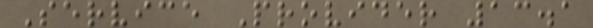Service Provider 13.1
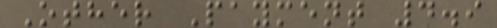Other Payment 4.9
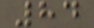84
